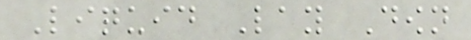Liquid Lay Down
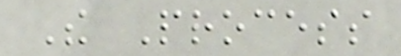The Process
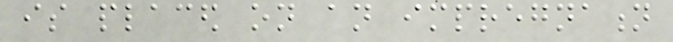is placed on an impregnation
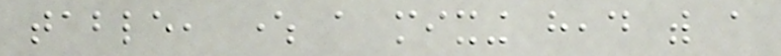table, where a mixing head with a
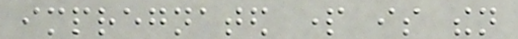impregnated part is then
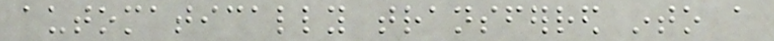automatically transferred into a
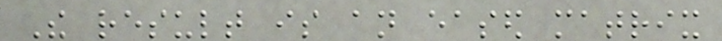The result is an eased matrix
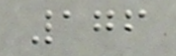176
